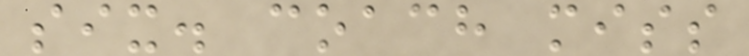six. coach miss
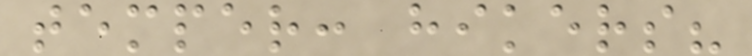temper: hikers?
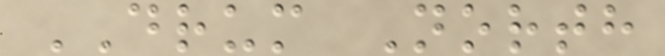DRUM North
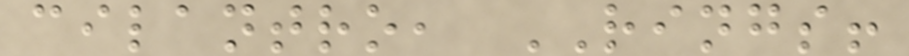cilantro, RINGS!
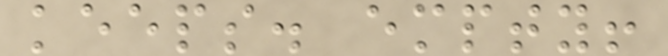keeps. empty!
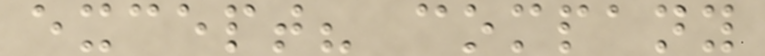except? company
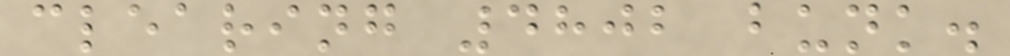clearing 4802 bunk.
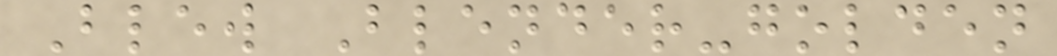Blew Blender-golden
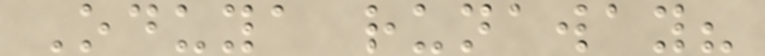Oduya runaway?
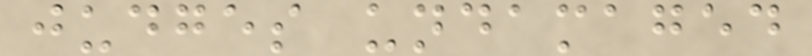judges undamaged
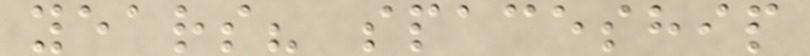years? spaceship
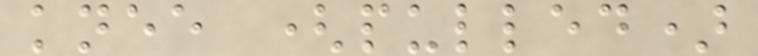knee (pulled)
